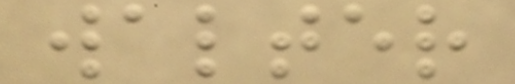walter
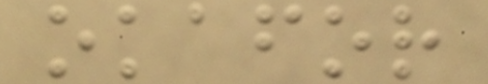okafor
